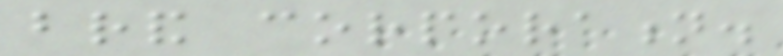brand corporation.
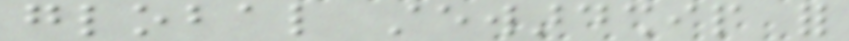global stewardship for
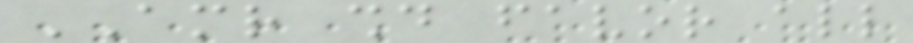AMR should favor all
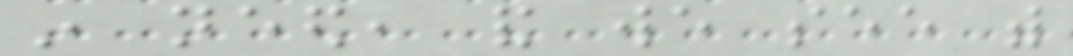in need, and we see with
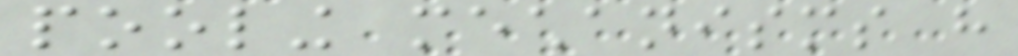pooling mechanisms have
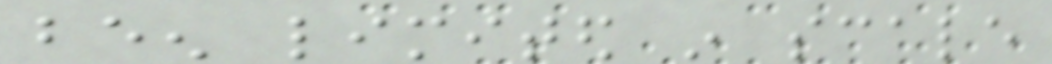been limited in scale
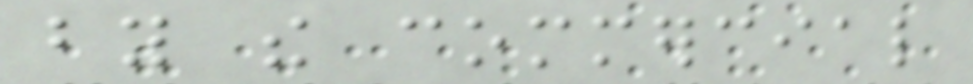by the commercial
